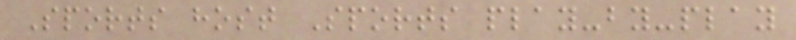Sports host Sports play-by-play
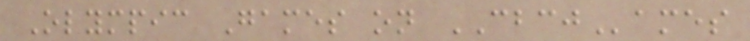Olympic Games on CBCJames
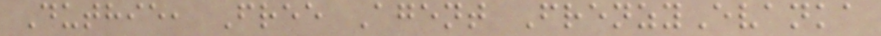Duthie, Free Agent FrenzyEvanka
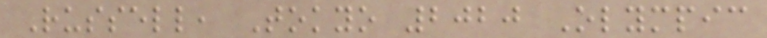Russell, Tokyo 2020 Olympic
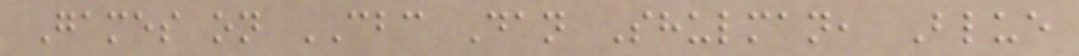Games on CBC Dan Shulman, Blue
